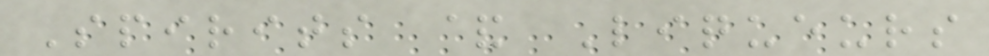Spirits & Liqueurs
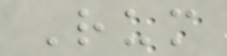Rum
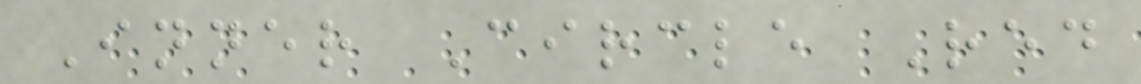Inner Circle Red
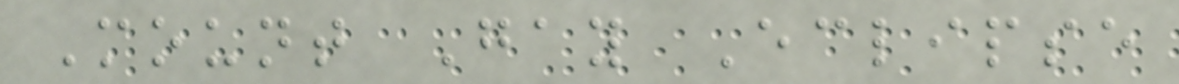Mount Gay Eclipse
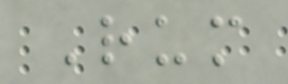Rum
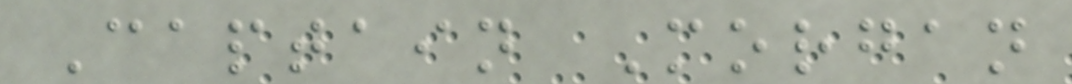Captain Morgan
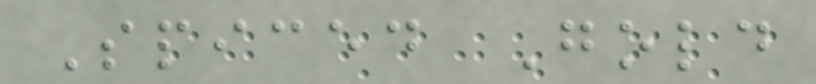Spiced Gold
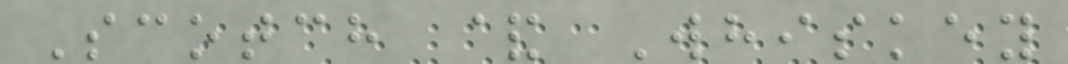Scotch & Whiskey
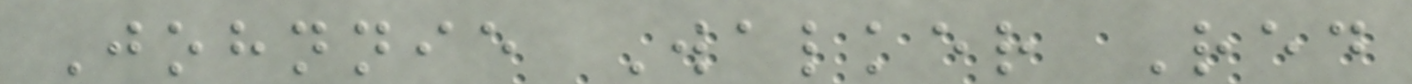Johnnie Walker Red
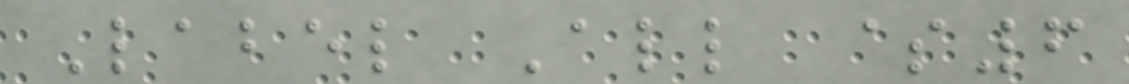Label All $6
